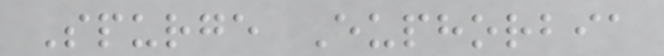Spurge Euphorbia
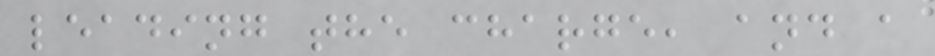leading the charge, and a
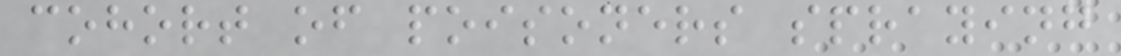cohort of poisoners spraying
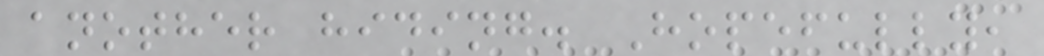another hiding. Hopefully,
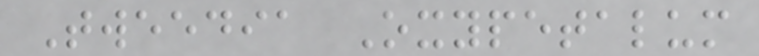Tweedia Oxypetalum
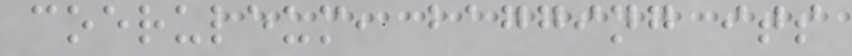coeruleum, bagging its
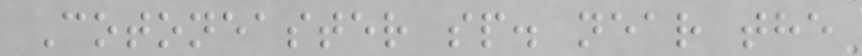Cotoneaster sp. near the
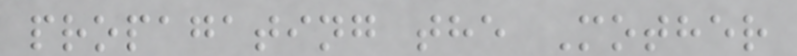propagating the Mother
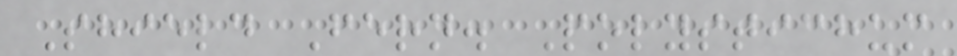Shield Fern. Polystichum
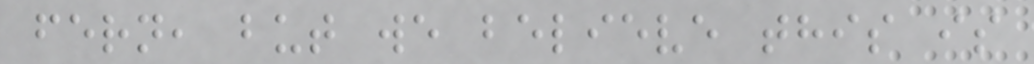fern, but we believe this is
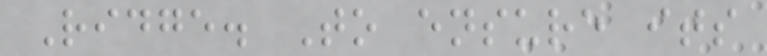Ridge. To ensure its
